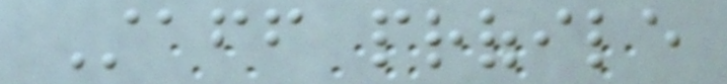Staff profile
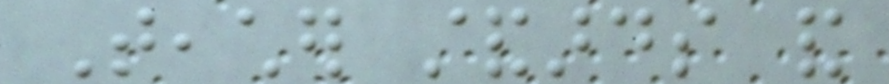Teacher standards and
